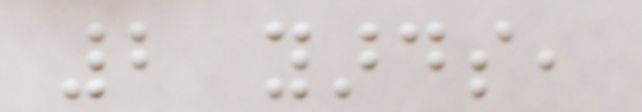2 yards,
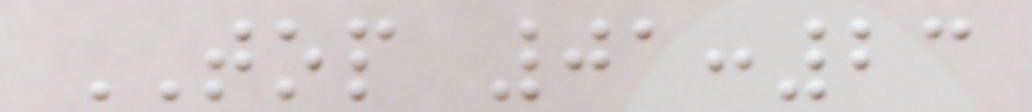TOP 01:23
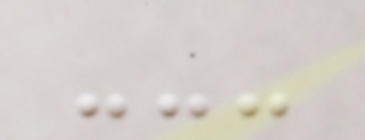---
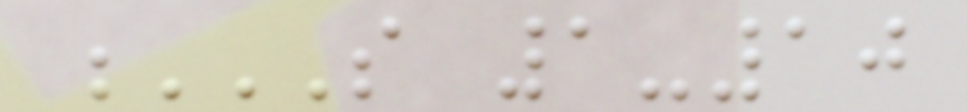S 1-10
